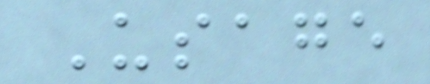Usage
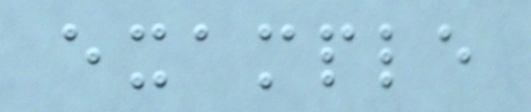example
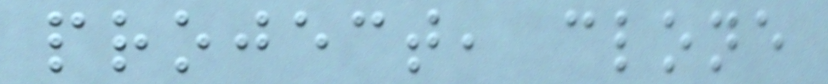project, clone
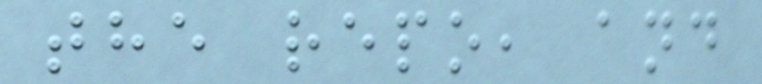the repo, and
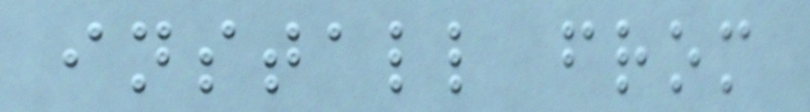install from
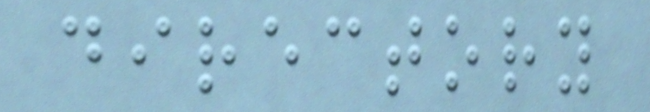directory
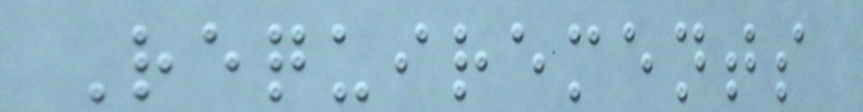Requirements
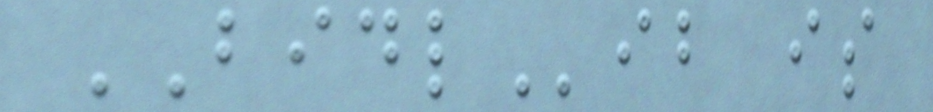BIDLib is
